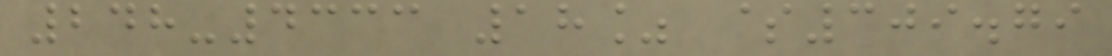248-4333 18% $309.79
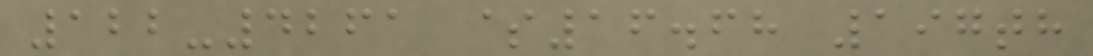122-4261 $16.68 197th
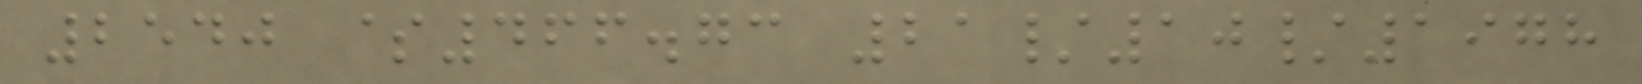2540 $466.73 21/10/1978
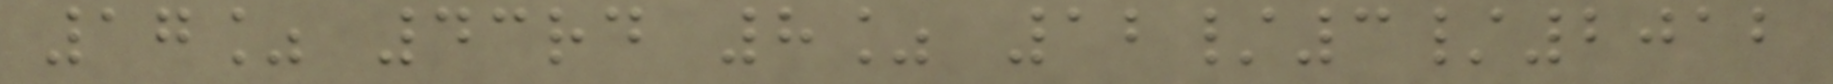17% 43rd 8% 12/3/2012
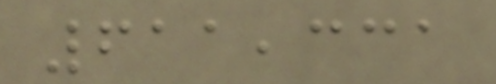611,331
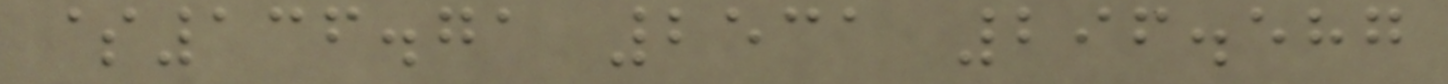$136.71 2531 296.587
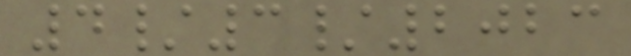4/3/2023
